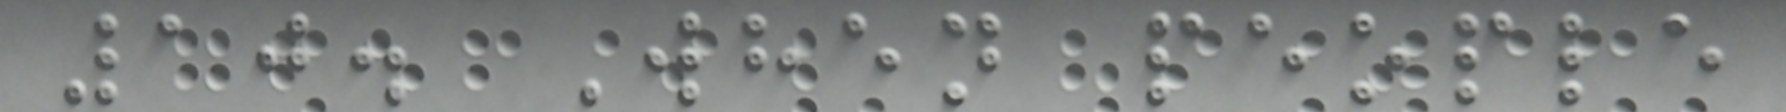10. When people
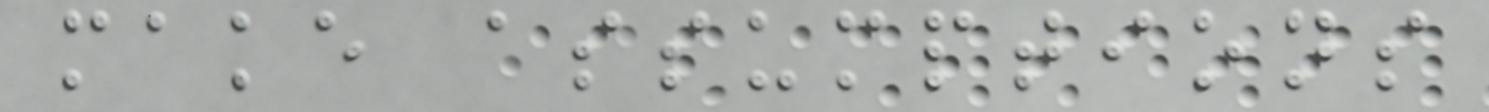make assumptions
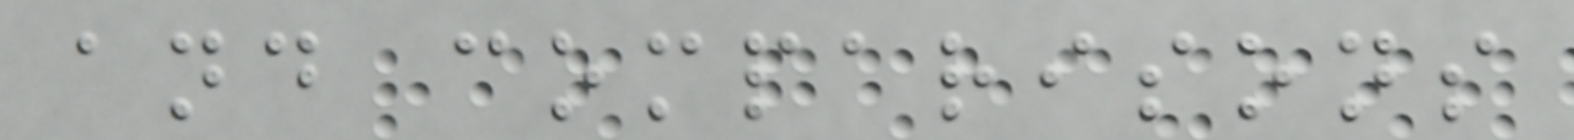and comparisons
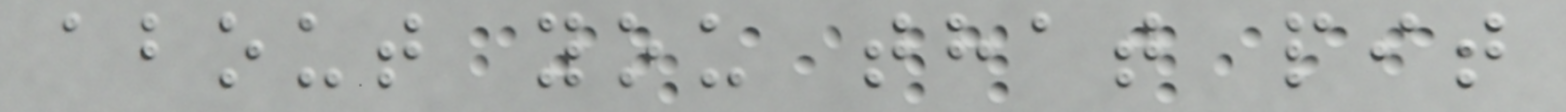about you that pit
